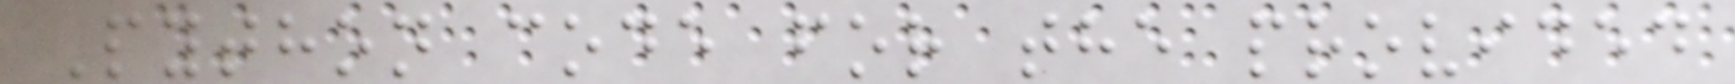Python code for the provided
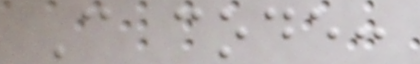C code:
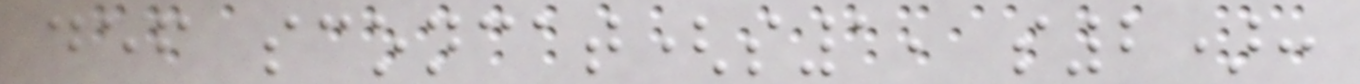def sconcat(s1, s2):
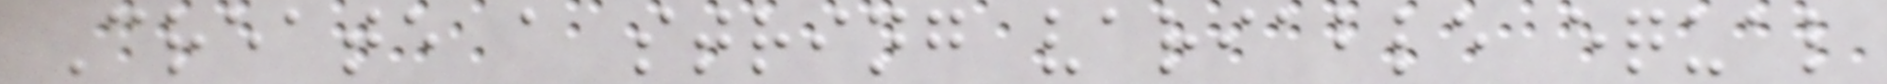Create a string variable equal
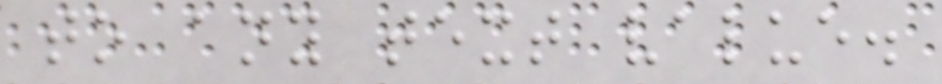to any text value.
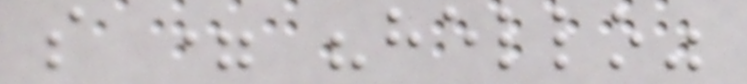s = "hello"
